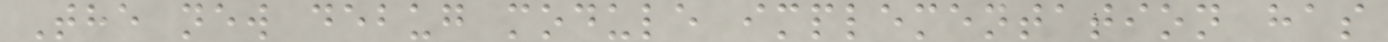The new debug module implementation has
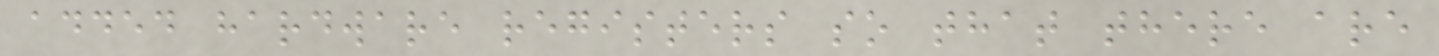added hardware registers so that there are
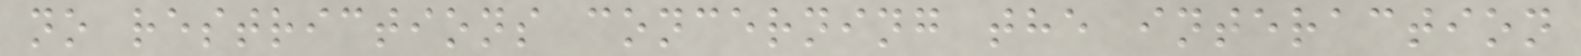no restrictions concerning the interaction
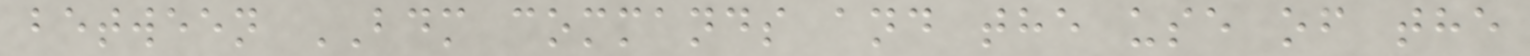between BDM commands and the use of the
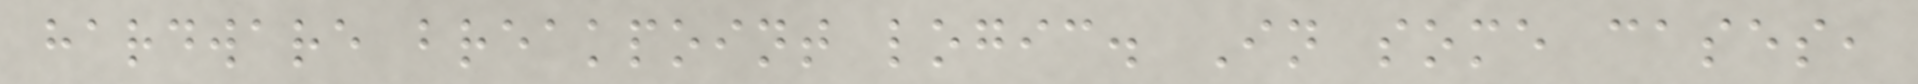hardware breakpoint logic. In some cases,
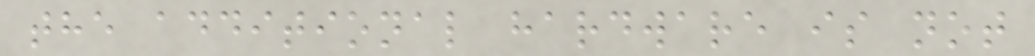the additional hardware is not
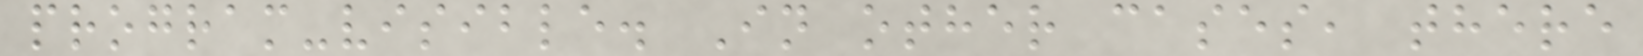program-visible. In other cases, there
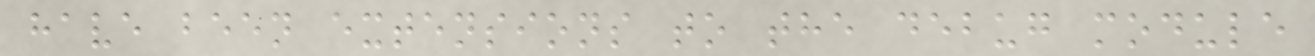have been extensions to the debug module
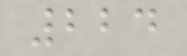224
